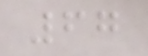67
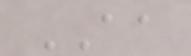AA
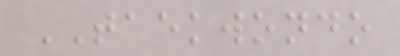TAEKWONDO
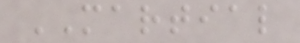MARTIAL
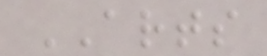ARTS
